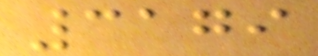3179
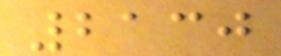2130
